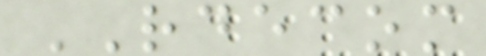RDECOM
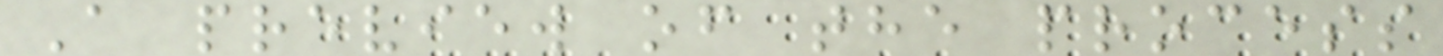A preview of the process
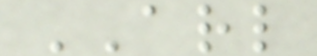ARL
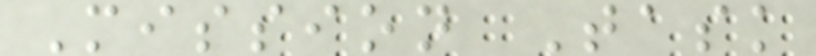Mission Task
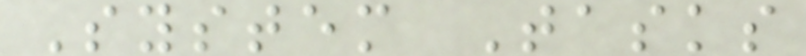System Tasks
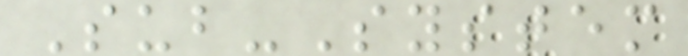Sub-System
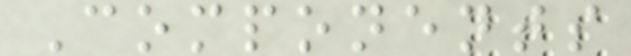Components
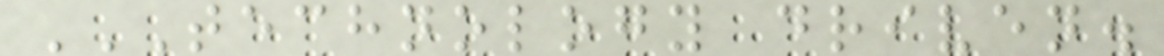TECHNOLOGY DRIVEN.
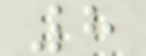8
